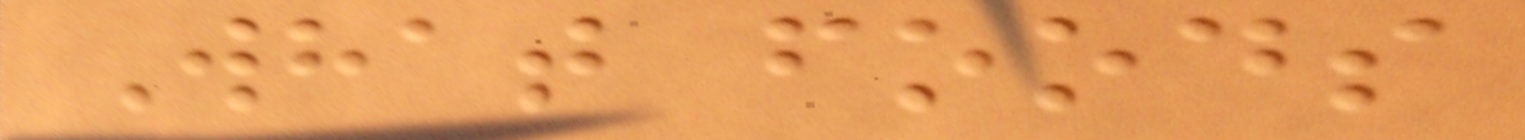What foods
